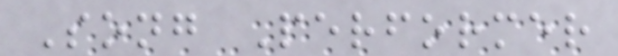Song Performer
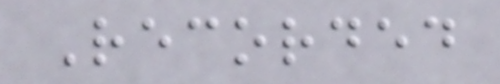Recorded
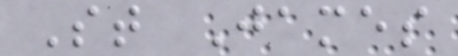St James
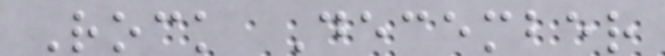Rock December
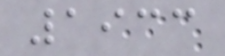1933
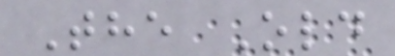The Old
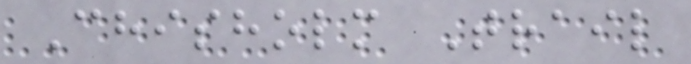Chisholm Trail
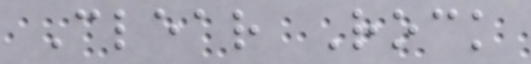Clear Rock
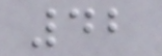42
